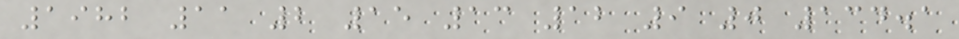1982 11 2 15 13 12 9 0 134.1
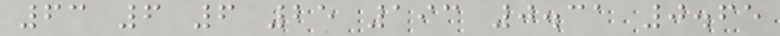63 6 6 25 193 0.31 0.65
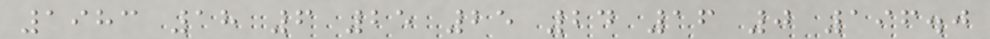1983 18 6 25 25 24 16 0 196.0
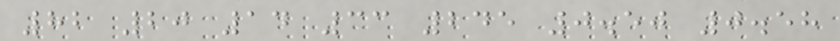82 20 14 33 245 0.50 0.58
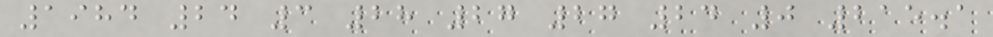1984 24 3 28 27 27 24 0 215.1
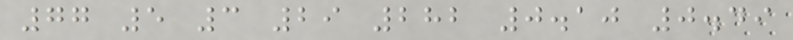77 5 3 29 282 0.10 0.49
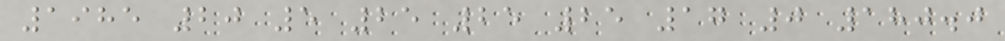1985 20 5 25 25 25 17 0 180.0
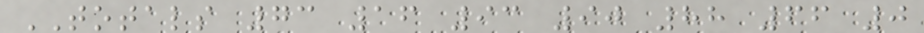TOTALS 73 16 93 90 88 66 0
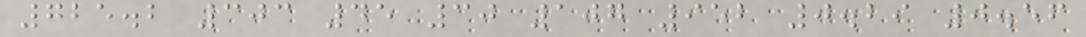725.2 303 45 30 107 952 0.29 0.56
